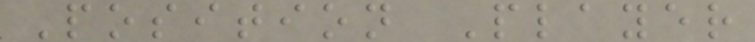Position Player
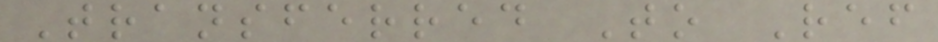Transferred To Ref
